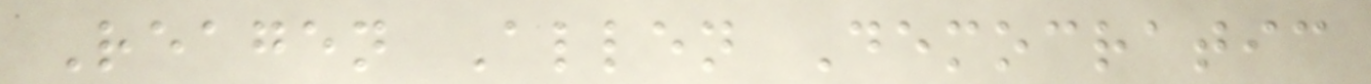Reagen Allen Democratic
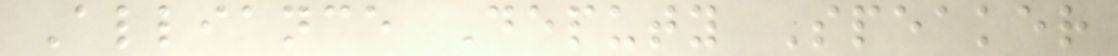Alliance Deputy Speaker
